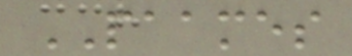PAAMES
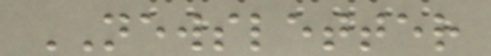NEWSLETTER
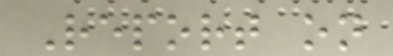Report on
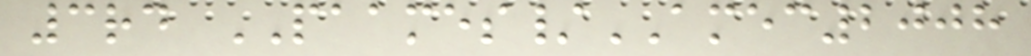3rd PAAMES/AMEC2008
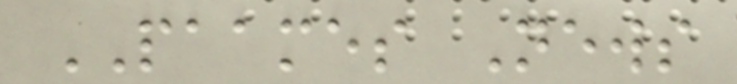PAAMES News
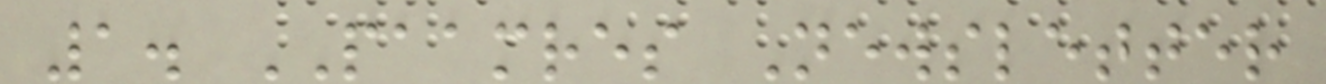1. PAAMRES Newsletter
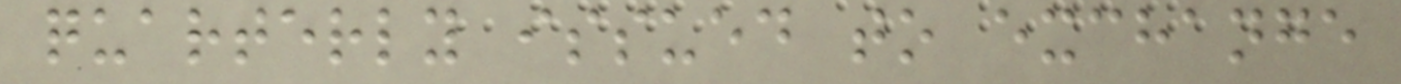quarterly issued to exchange
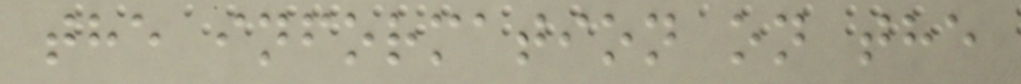the information on the
